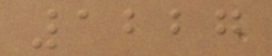1227
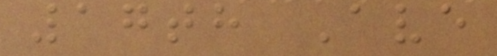17th Ave
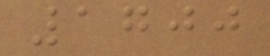1700
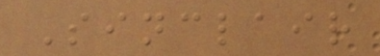Sinclair
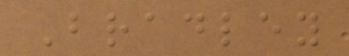Bradley
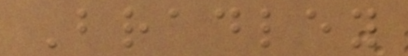Bradley
